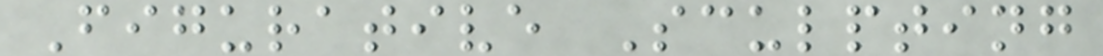Figurative Sculpting
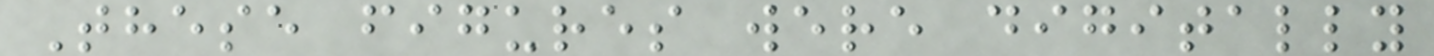These figures were digitally
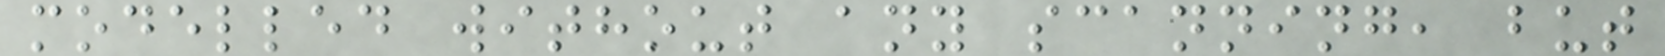modelled without any scanning, but
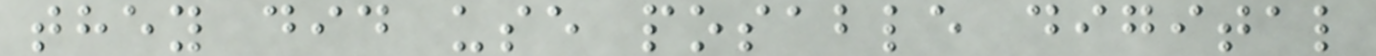they did use posable digital
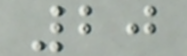20
